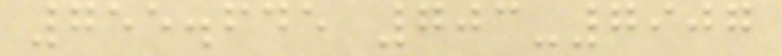755.645 703-7907
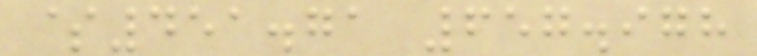$451.71 657.978
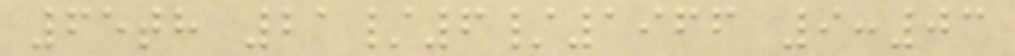65th 21/6/1966 9:03
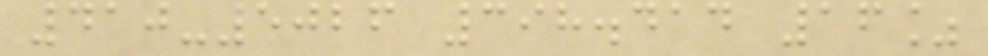410-5026 398.414 16%
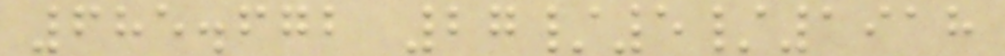685.672 27/5/1918
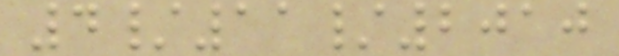4/11/2010
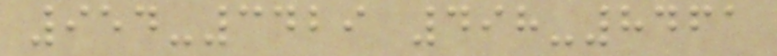954-3429 498-8461
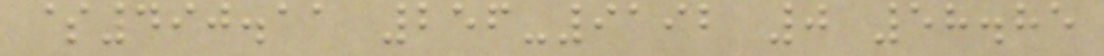$490.11 256-9192 0 58.85
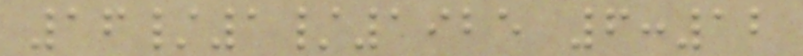16/1/1925 6:12
